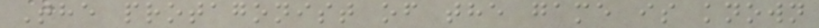The protagonist of the game is known
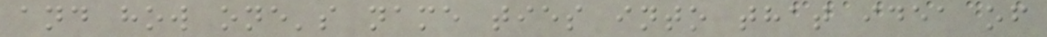and how one's name ties into that idea of
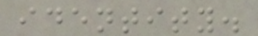identity.
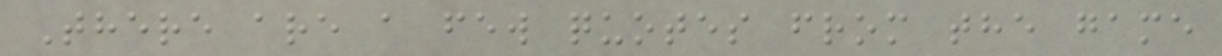There are a few quotes from the game
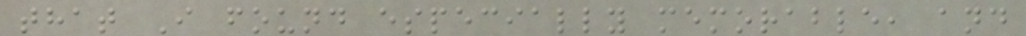that I found especially memorable, and
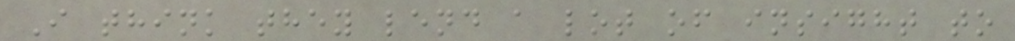I think they lend a lot of insight to
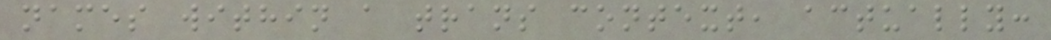names within a trans context, actually:
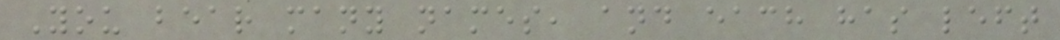You bear many names, and each has left
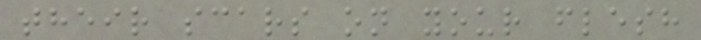their scars on your flesh
